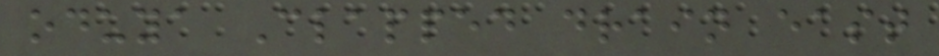oduya Clapped drain east
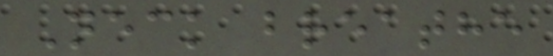Neck breathe
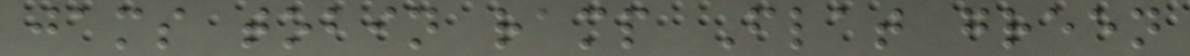jams tobin ramp Flat green
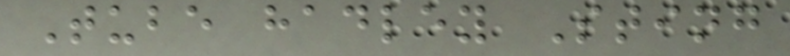Tube hadley Sting
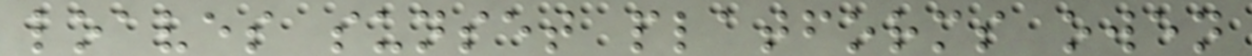loaves sunset platforms owen
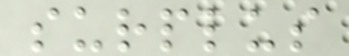surplus
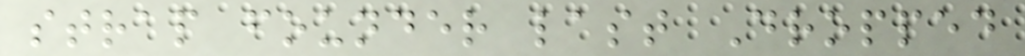strap founder last Dropped
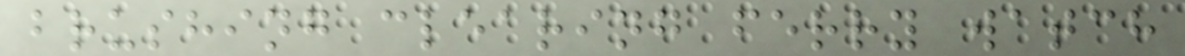brushing clearing ferry watch
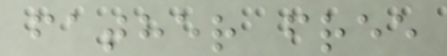father free
